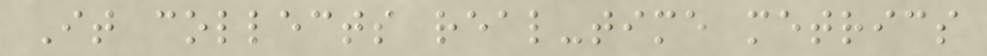It collects real-time metrics
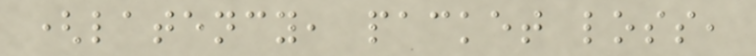(latency, packet loss,
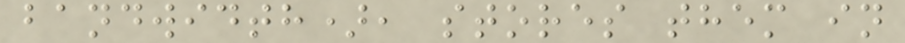bandwidth), stores them in
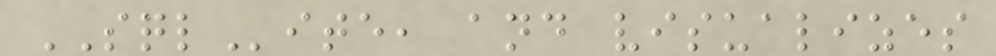SQLite, and visualizes
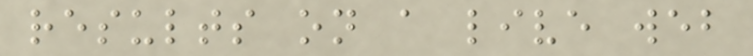results on a live web
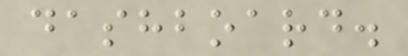dashboard.
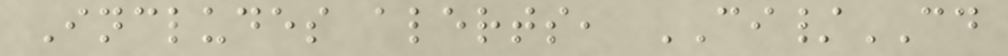Includes alerts, CI/CD
